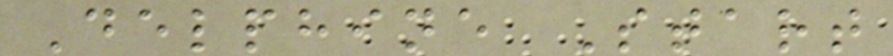Delphine Start
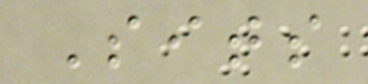Sits
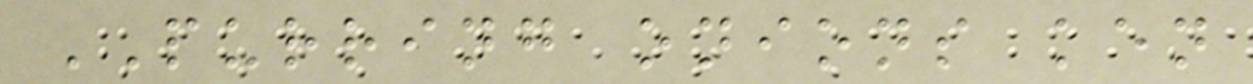PURRING onions ken
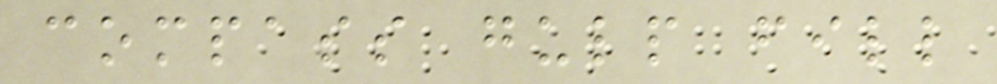compass gulp fill
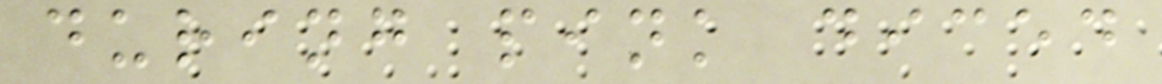during pink diced
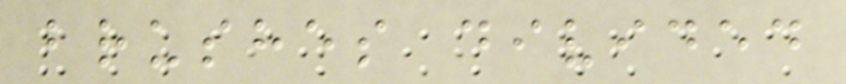brushes divided
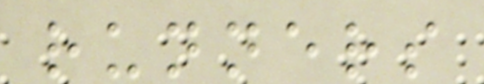runners
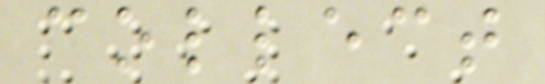collect
